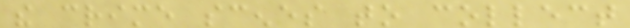the crime scenes to collect
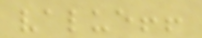value!!
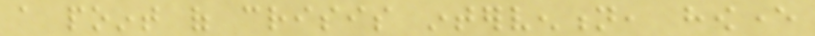a point of crisis intervention, however
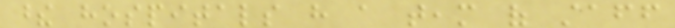these hospitals have a team of staff
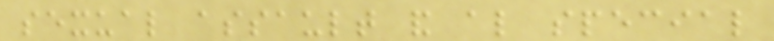sexual assault and also special
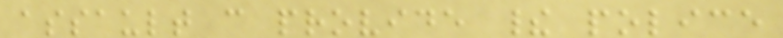assault can provide their police
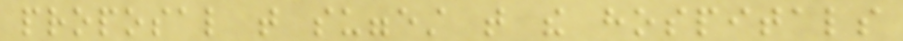proposal that suggest that the hospitals
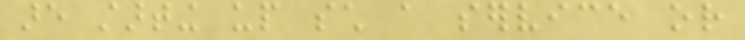are starting up such a service or
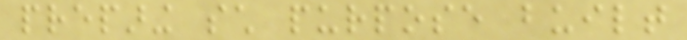preparing such purpose built
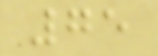75
